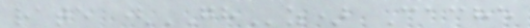rate (GHz) Cache
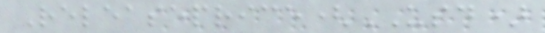Releaseprice(USD)
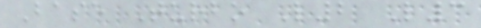Base Turbo L2 L3
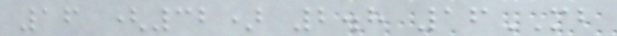16 (32) 2.8 16MB
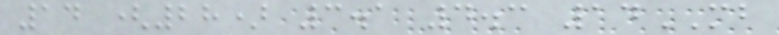14 (28) 3.1 4.3 14MB
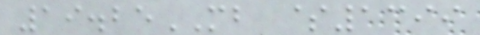19.25MB $1399
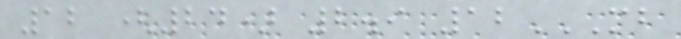12 (24) 2.9 12MB
